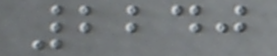2240
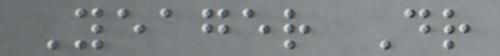Yeager Dr
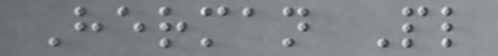Herman Pl
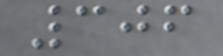306
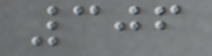306
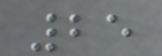25
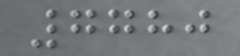7780
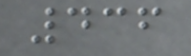436
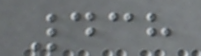438
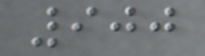900
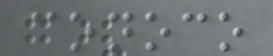conoco
